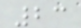23
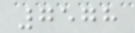7578
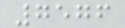7576
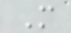M
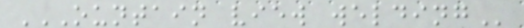OUNTAIN VIEW WELDING
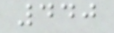440
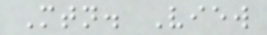Mtn. View
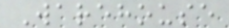Warehouse
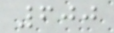600
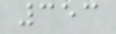353
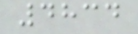4834
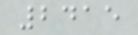2415
